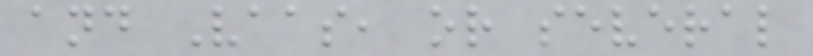and Vaas, or several
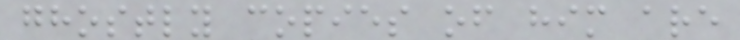ghostly copies of him are
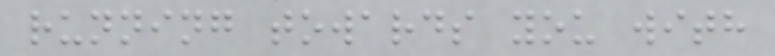running towards you with
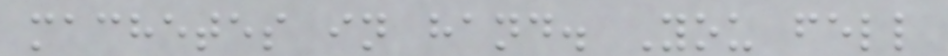machetes in hand. You fell
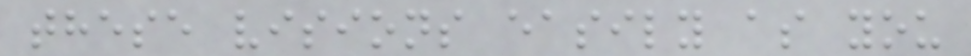these visions easily as you
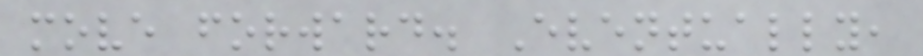move forward. Eventually,
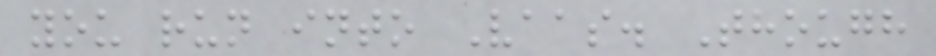you run into Vaas. Though
